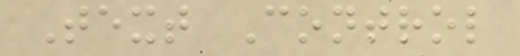Text Control
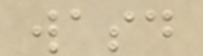wasd
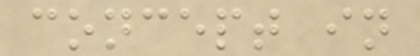concept in
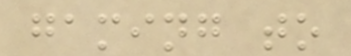gaming to
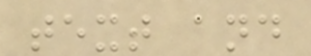text and
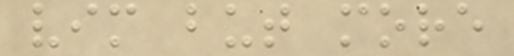vim but more
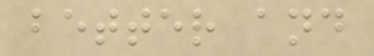better and
